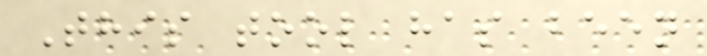This tool has been
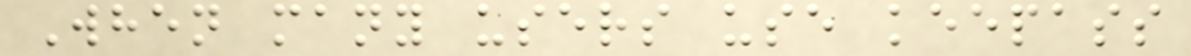When many users use keepass
